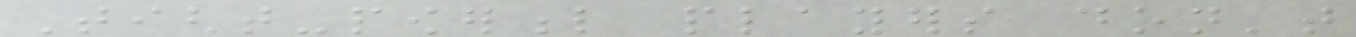Tight-powerful players don't
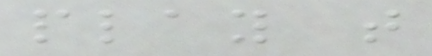play that
